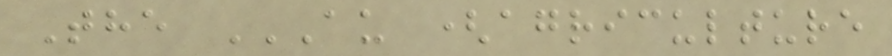The AU (AGRICULTURE
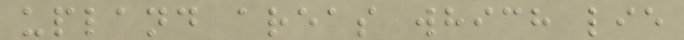upland areas which lie
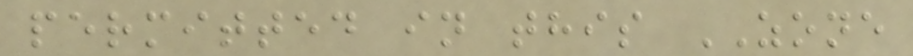permitted in this ZONE
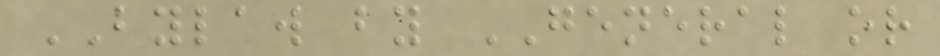BYLAW by GENERAL or
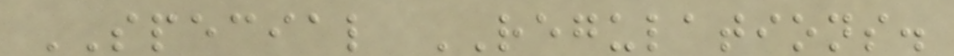SPECIAL REGULATIONS.
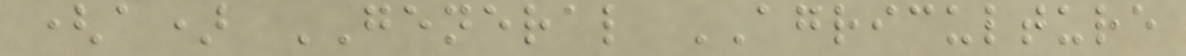(a) GENERAL AGRICULTURE
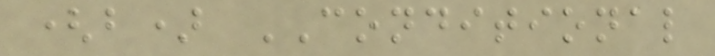(b) CONDITIONAL
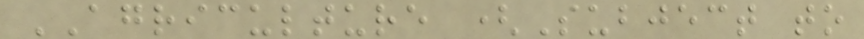AGRICULTURE (Subject to
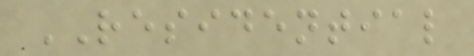RESIDENTIAL
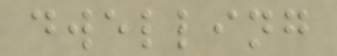dwelling
